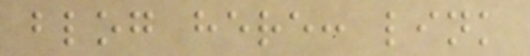blog here: link
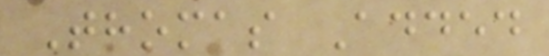Thomas Added
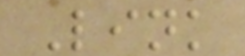Link
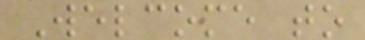Welcome to
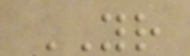YR
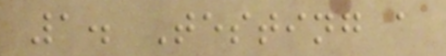1. Testing a
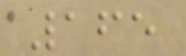165
